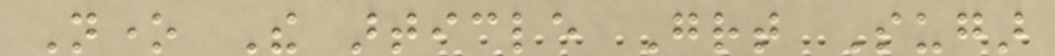None The article Great Sugar
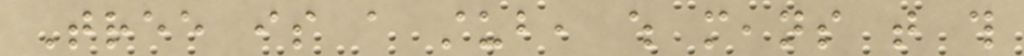Tree is a stub, which means that this
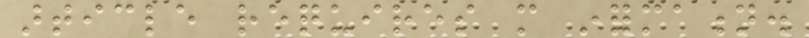article requires more information.
